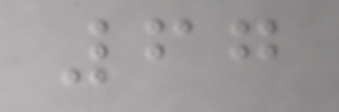67
